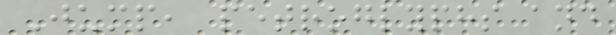Jump, petroglyphs and
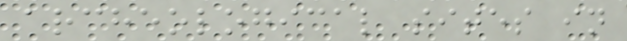archeological sites in
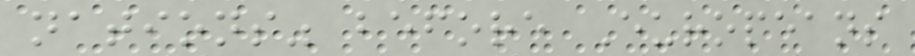nations" before Europeans
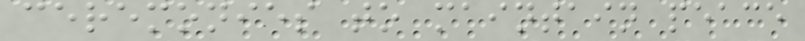ceremonies to maintain peace
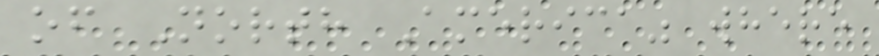of North America" where
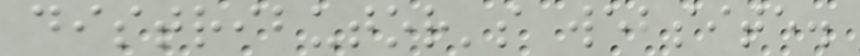distributor's website.
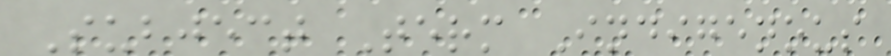Subject Term Indigenous
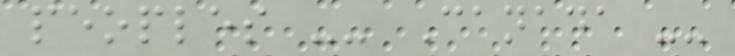peoples -- Canada --
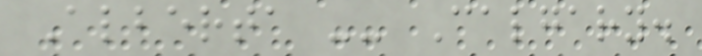Alberta -- Calgary.
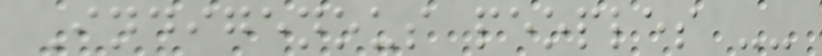Indigenous peoples --
